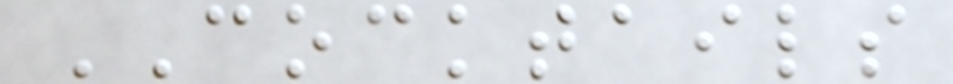COCKTAILS
